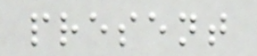present
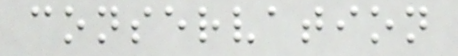conservation
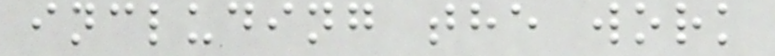including the work
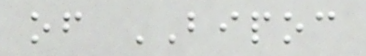of BIPOC
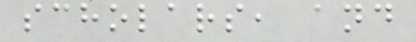scholars, and
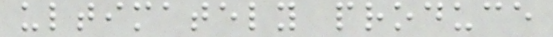ultimately produce
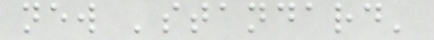new 'standard'
